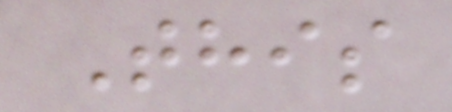This
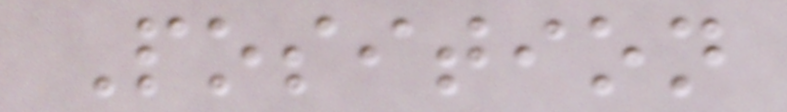Position
